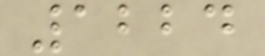1224
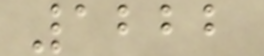1222
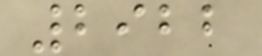2922
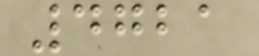4721
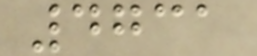4731
